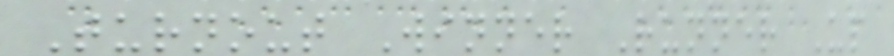Turnout Winner Runner Up
